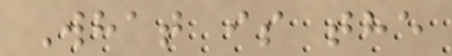What is the
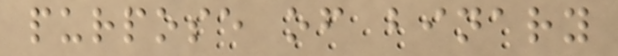purpose of binary
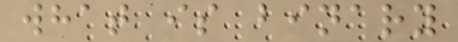what is binary
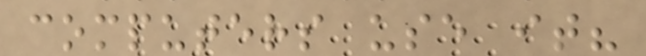computers use it?
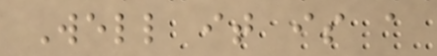Well it is a
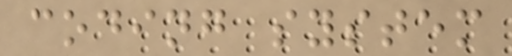coding system
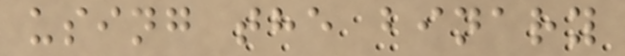using the binary
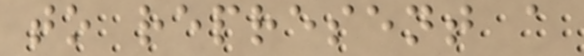to represent a
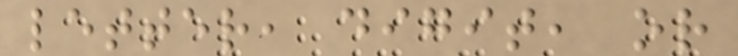letter, digit, or
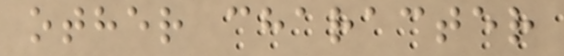other character
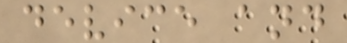device and
